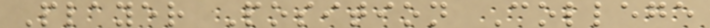Player Position College
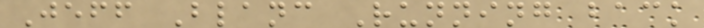Jeff Blanc Running back
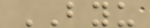BYU
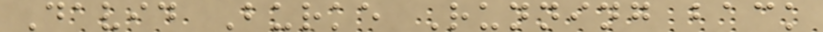David Burke Running back
